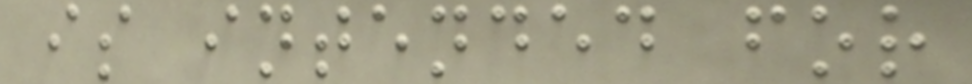is intended for
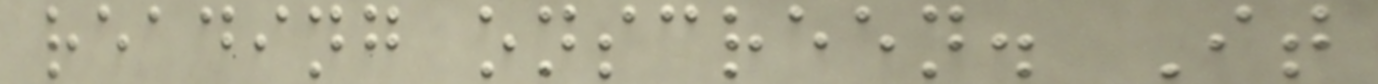reading onscreen. It
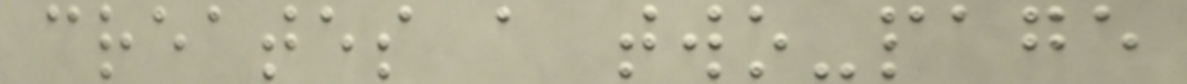creates a two-page
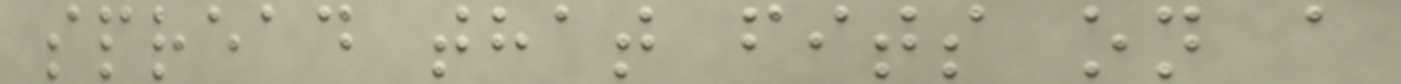spread that fits on a
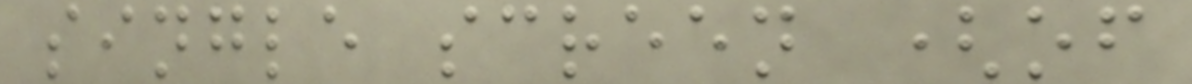single screen (of
